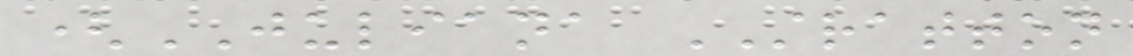(JULIANA STRATTON
